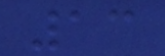13
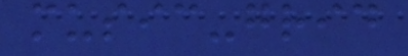music-grid
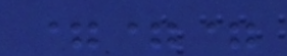===
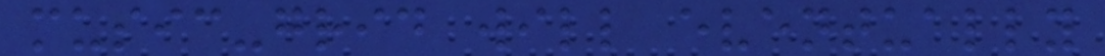music-grid will eventually
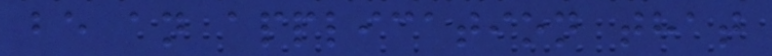be an application that
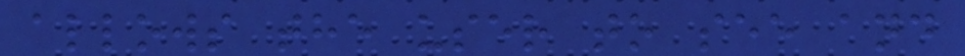allows the user to see and
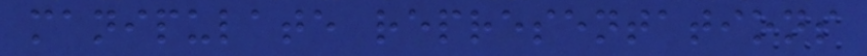manipulate representations
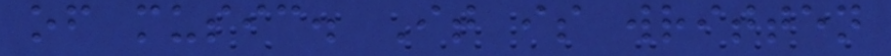of music. It is written
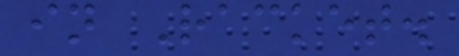in Racket.
